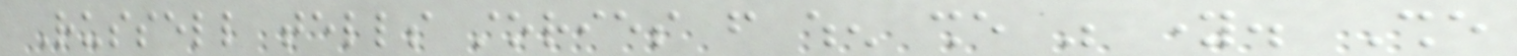Russell tells stories from when she was young. She
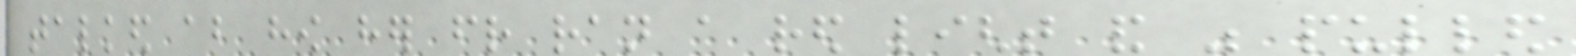talked about how her friend ran a red light and was pulled
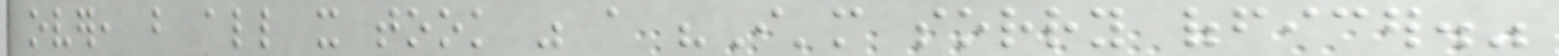over, but all it took was a "I'm sorry officer."
